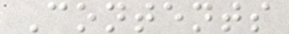Contents
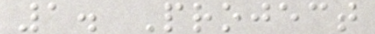1. Project
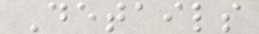Details
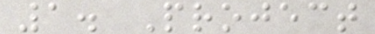1. Project
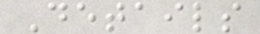Details
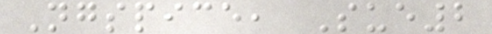Ngspice, Sue2
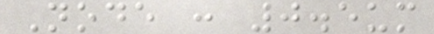Node : 0.5um
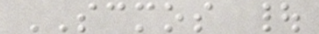SCMOS |
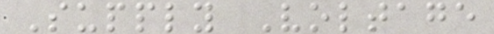Supply Voltage
